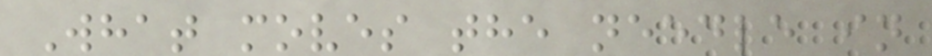What moves the needle in
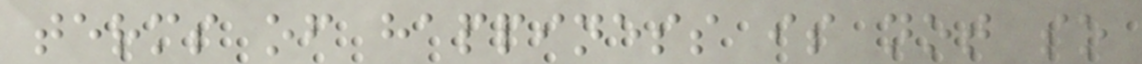terms of happiness is not so
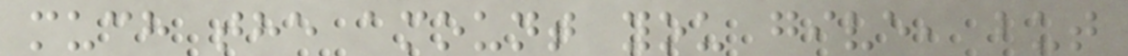much the amount you give, but
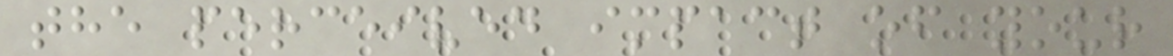the perceived impact of your
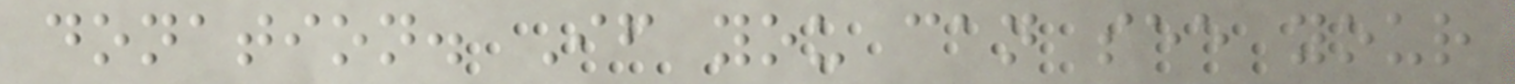donation. If you can see your
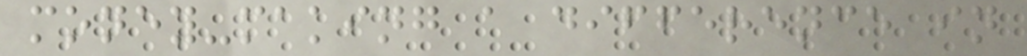money-making a difference in
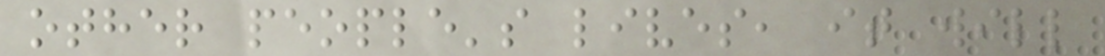other people's lives, it will
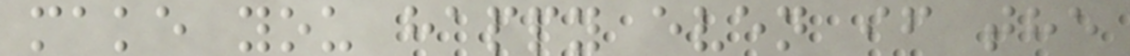make you happy even if the
